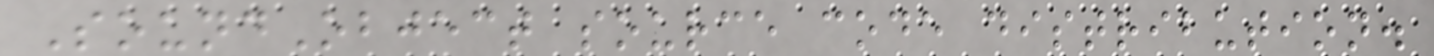SoundObject source code distribution.
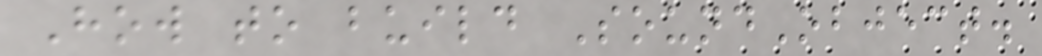How to build SoundObject.
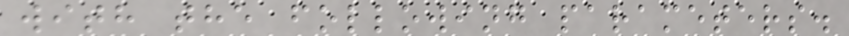with the following parameters.
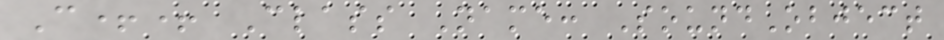C++ Class Name: SoundObject
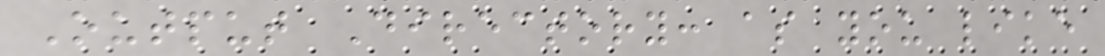Output Directory: as you like
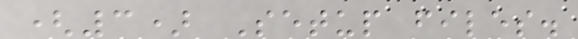(3) Setup files.
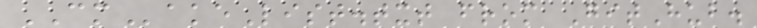CMakeList.txt from GitHub.
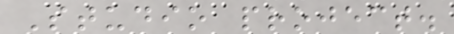Studio project.
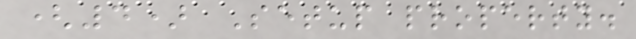(4) Setup property.
